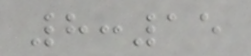8:15
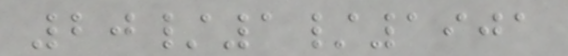20/1/1901
